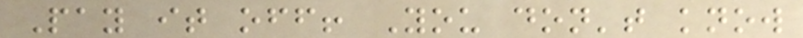Pay it off! You don't know
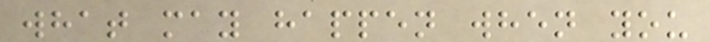what may happen when you
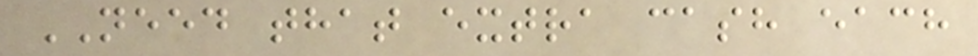NEED that extra cash each
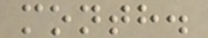month.
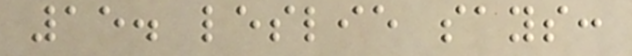15. leslie says:
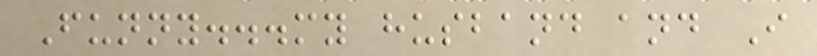Funny...my husband and I
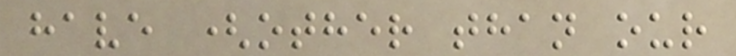have (other than our
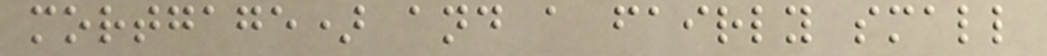mortgage) and a fairly small
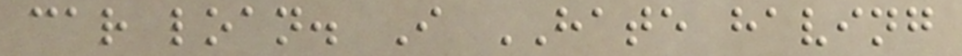car loan. I HATE having
